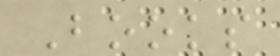Books
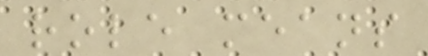role means
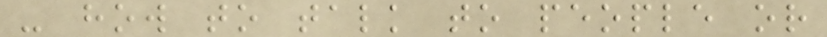- how to talk to people or
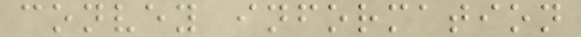convey information
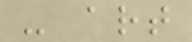- art
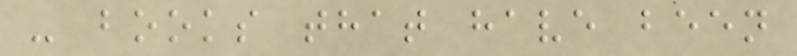- books that have been
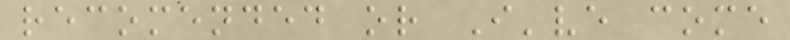recomended or I've come
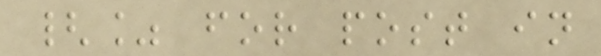{% for post in
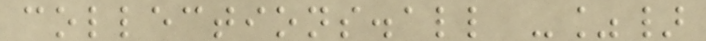collections.all -%}
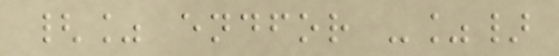{% endfor -%}
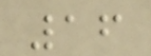16
